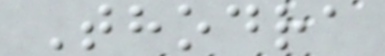Thodra
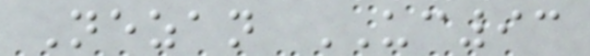Nezan UC93
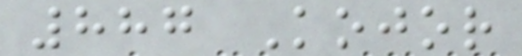887 Kojor
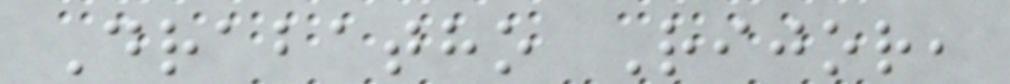Drabatho Rijor,
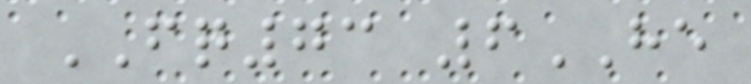FQ73 6HE
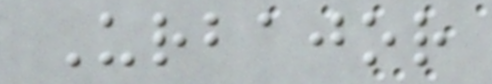Urbajor
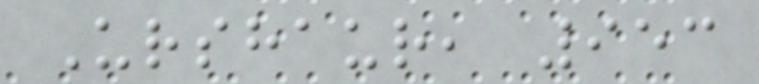Urshaur, 953
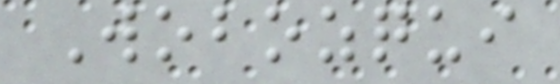Wobozqui
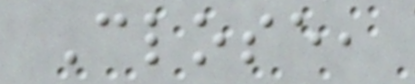Close,
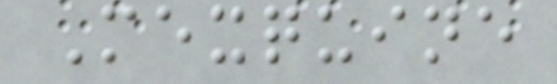Mexquine
